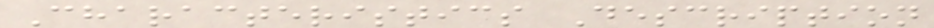Characteristics Description
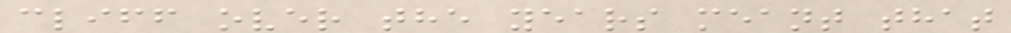cliff over the years meant that
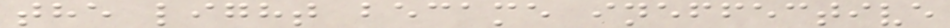the light became ineffective
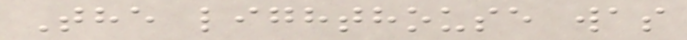The lighthouse was
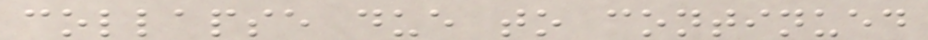collapse due to continued
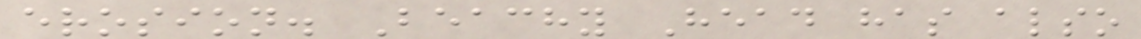erosion. Beachy Head has also
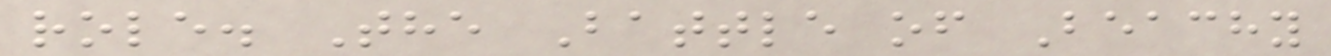role. The Battle of Beachy
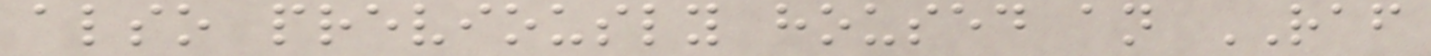also previously housed an RAF
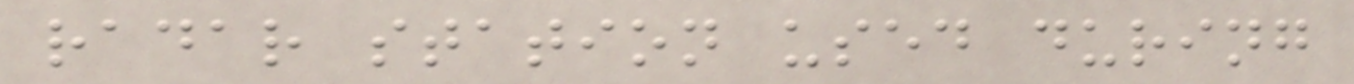radar station used during
